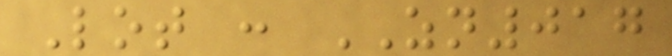Lot : ZN017
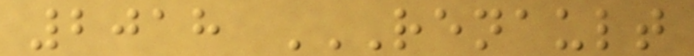2018 RENAULT
